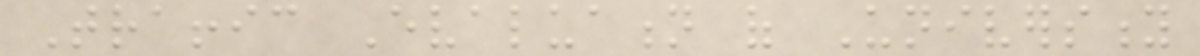Traffic Evaluation of University
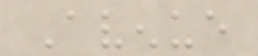Avenue
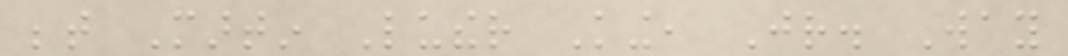between Martin Luther King, Jr. Way
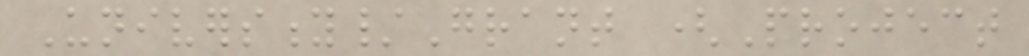University/Grant (Project
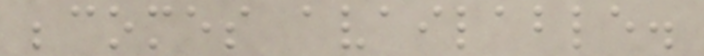becomes available.
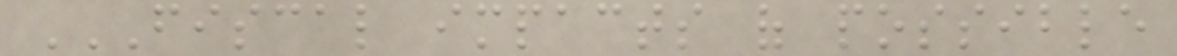FISCAL IMPACTS OF POSSIBLE
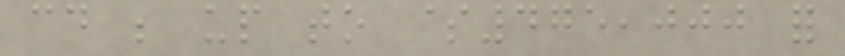could be up to $475,000 for
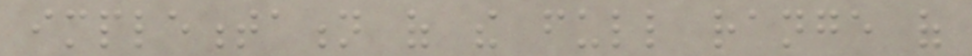implementation of the full range of
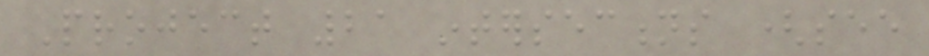Project 21 intersections (see
